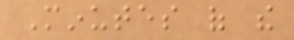Minutes of the
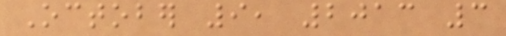October 9, 2013 3
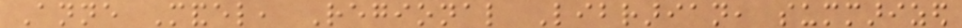Anne Mandel, Regional Librarian, summarized
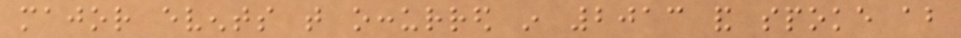major events that occurred in 2013 and spoke about
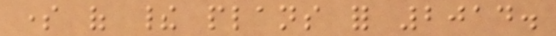some of their plans for 2014.
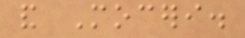and Moceri.
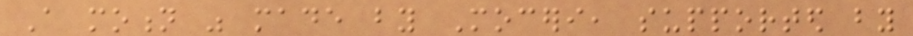A motion was made by Moceri, supported by
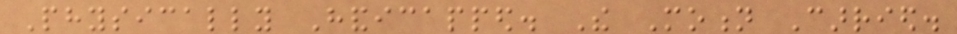Physically Handicapped. The Motion Carried.
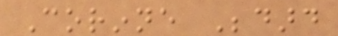Corinne Bedard
